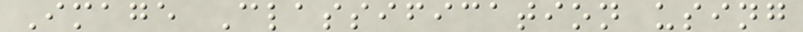Image Classification using
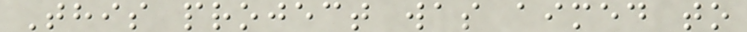This project was aimed to
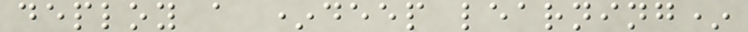deploy a *deep learning*
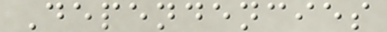Dependencies
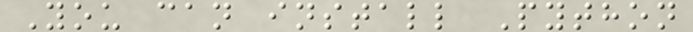You can install Python
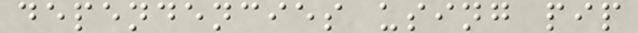dependencies using pip
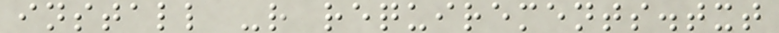install -r requirements.txt
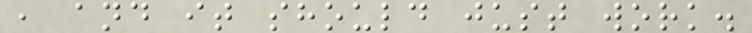, and it should just work.
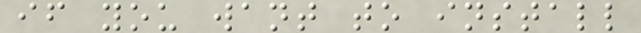if you want to install
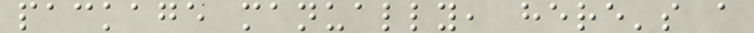package manually, here's a
